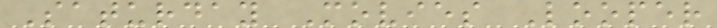Saturday Movies Looper
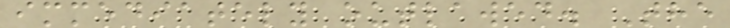immediately outlawed. The
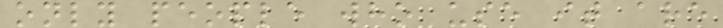only people who use it are
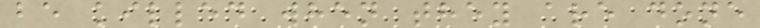be killed when they are done
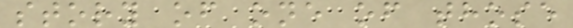story of one of those
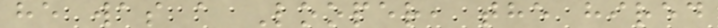he was a Looper, the hired
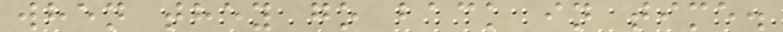when they go back in time.
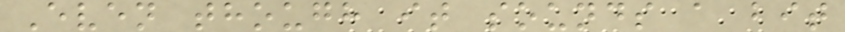Even though it sounds a bit
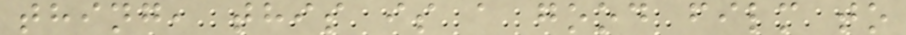thing, this is a good film to
